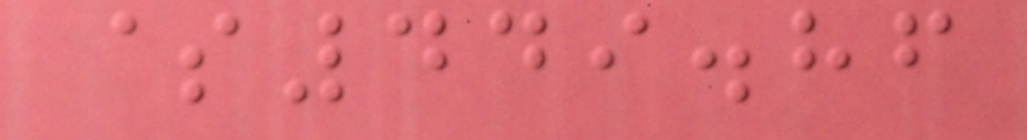$449.86
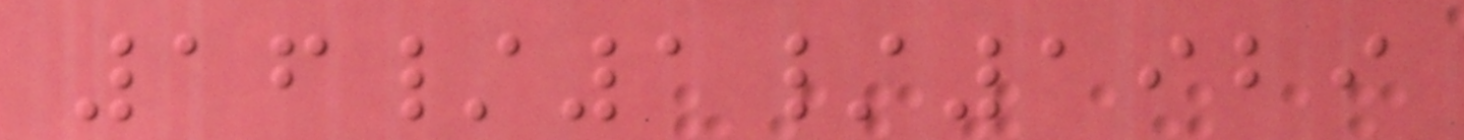16/1/1929
